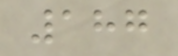187
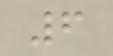6
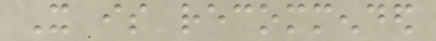It is recommended
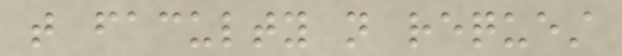that faculty not request
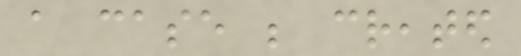a case be created
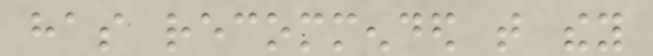has recommended that they
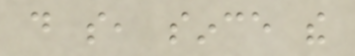do so, since the
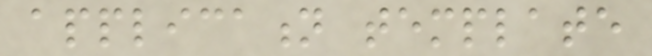application template
